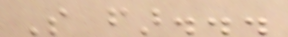So far...
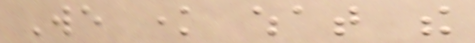We know what the
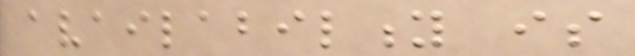availability is
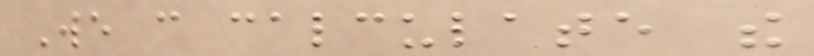We can calculate the
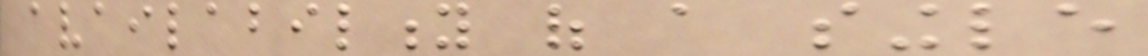availability of a single
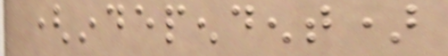(independent)
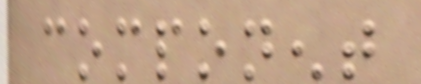component
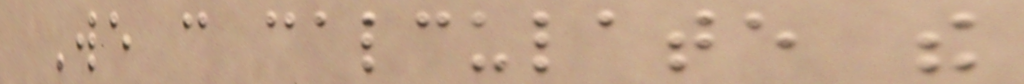We can calculate the
